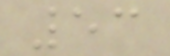53
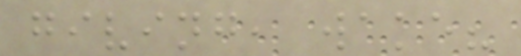giving, wake?
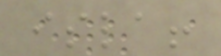isla!
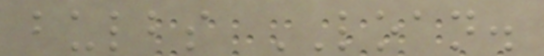bulbs LOAN.
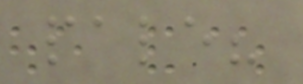pale?
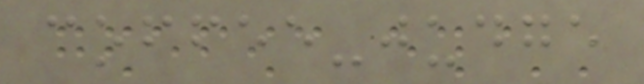coffee-judge
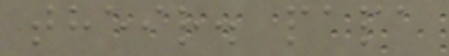their. papa
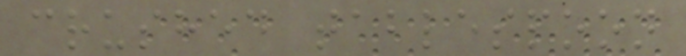crushed tablespoon
